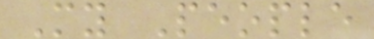My People
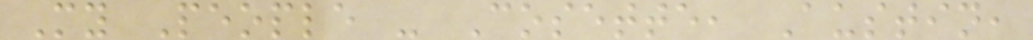My People - Cosette, Austin,
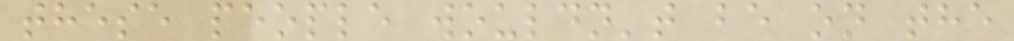these people wouldn't be on the
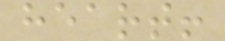heart!
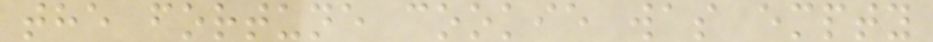the fortune cookie was empty
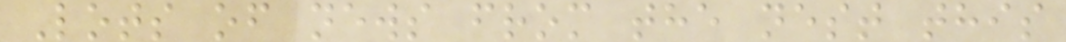Lots of news from the nest this
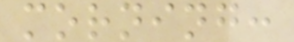morning:
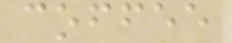coffee
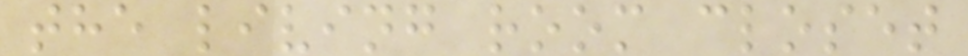the living room closet
